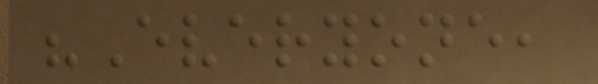"Everyone,
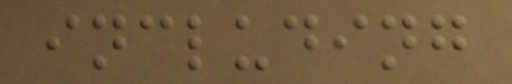including
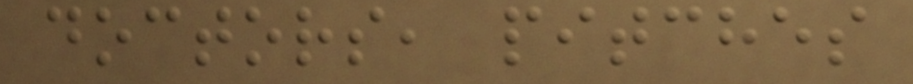doctors, pitches
